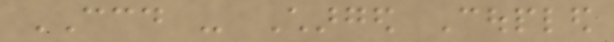CCD - Charged Coupled
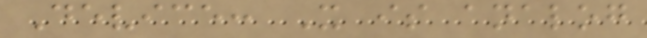Device: It is analog
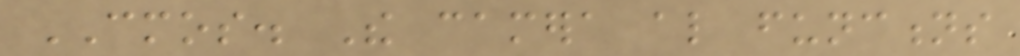CMOS. The camera also functions
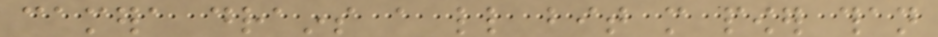camera drains a little bit more power than
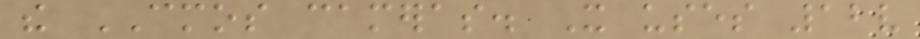the CMOS cameras. It uses 12v
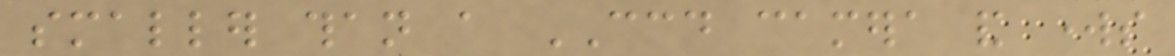smaller than a CCD camera and works
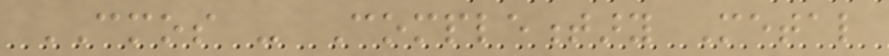CMOS - Complementary Metal
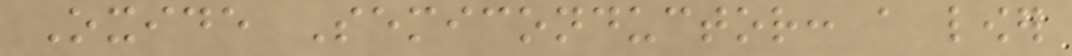Oxide Semiconductor: a lower
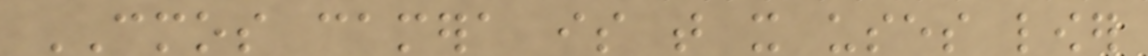CMOS camera is that it uses lower
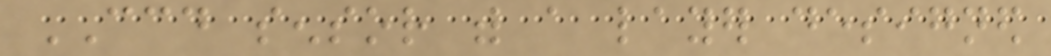CCD sensor with a layer designed
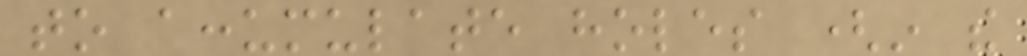to accumulate holes (in the
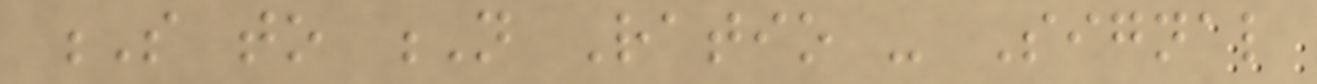S to N Ratio - Signal
